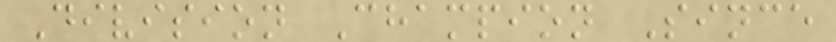Division Champion Since
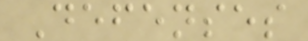Defenses
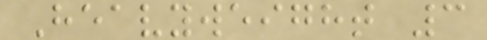Heavyweight 3
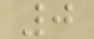0
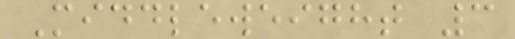Middleweight 3
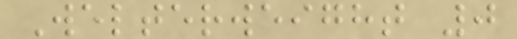Welterweight 0
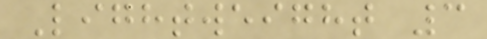Lightweight 3
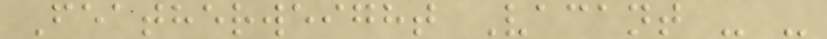Featherweight Vacant - -
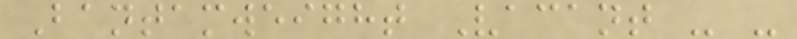Bantamweight Vacant - -
